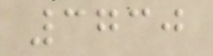3730
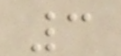3
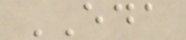EDA
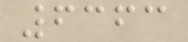6363
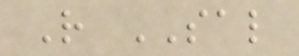R SAL
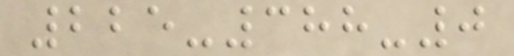225-388-0
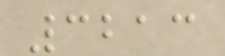3213
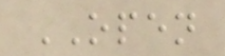OPEN
